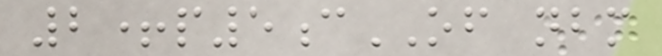2+p5cOF nbm
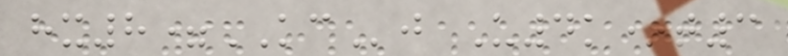hx8=KCj U4k*t3
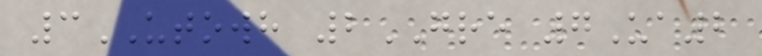3UTOWH 2GRE 7Ua2
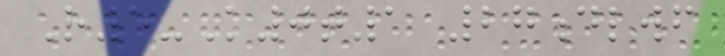R5-K0t1 27dlwf
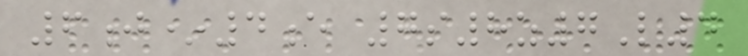6j*4e 7s8z7L4
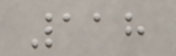118
